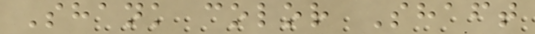Shank color Shaft
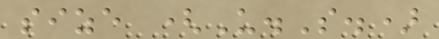size (U.S.)
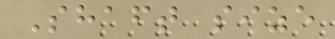Shaft size
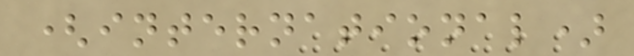(international)
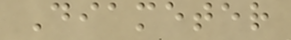Diameter
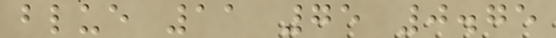blue 11 75 0.75
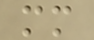mm
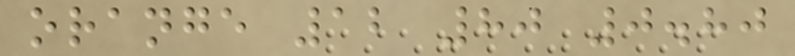orange 12 80 0.80
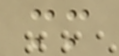mm
